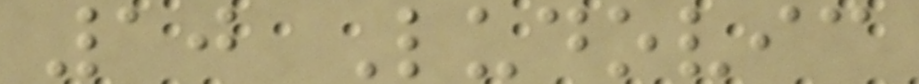10 Ludovic
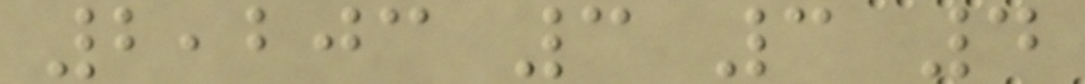2,203 3 3 4
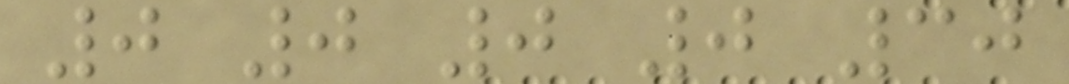0 0 0 0 30
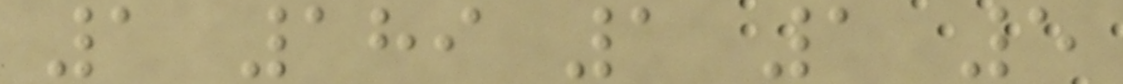1 189 1 1 5
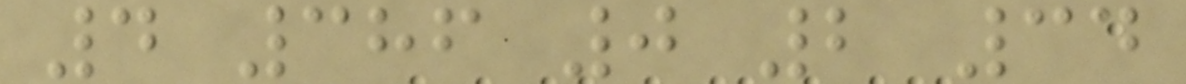4 386 0 2 34
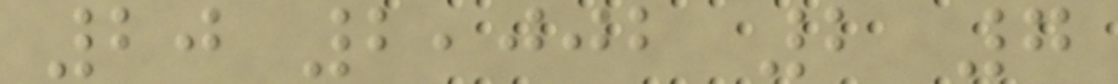20 2,002 2 7
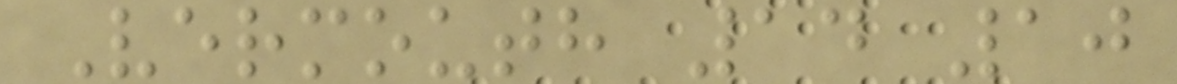Vermouth 14 10
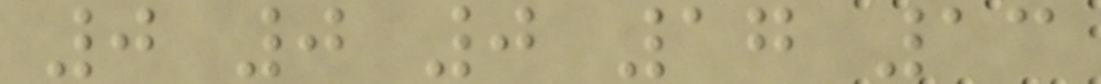0 0 0 17 13
